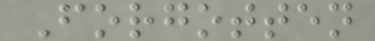Forgotten
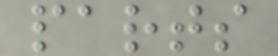parts
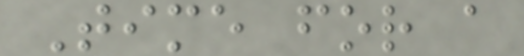Time for a
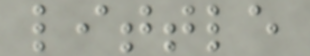little
